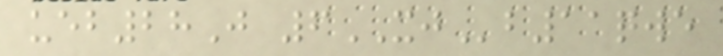ueb28J 6XJb11qwe
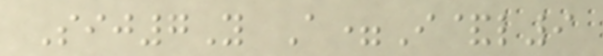Sij7Y A=I&l9
